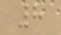8
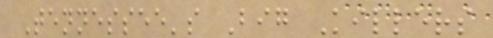Tennessee's Big Killers
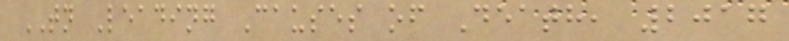TN Leading Causes of Death, 2017
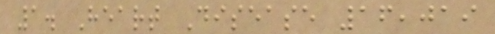1. Heart Disease 16,019
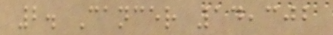2. Cancer 14,302
